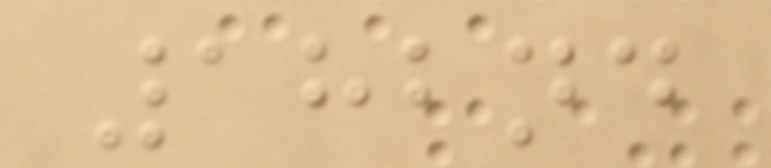182nd
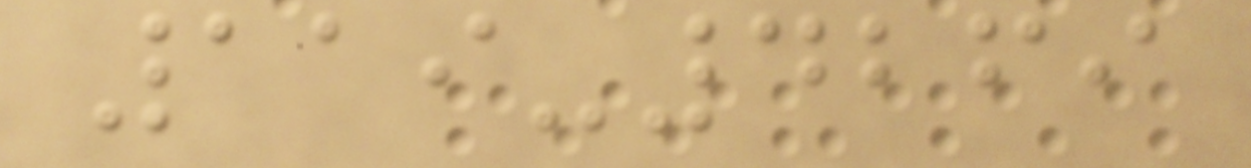119-4269
